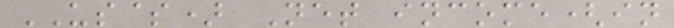US$) Net income(in
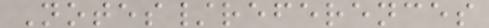Notes/references
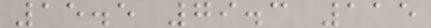15.5 79.3 115
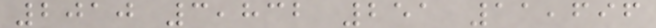2010 3,832 251 11,696
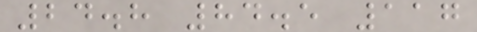24.8 84.5 117
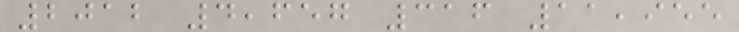2012 4,657 316 11,955
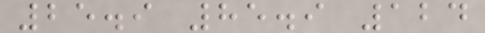25.9 85.9 124
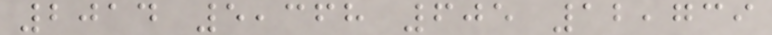2014 5,368 605 12,739
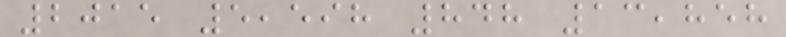2015 5,598 848 13,858
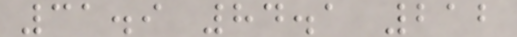31.9 84.1 212
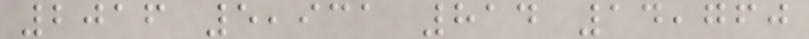2016 5,931 814 14,760
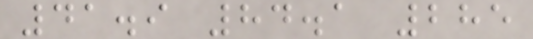41.9 84.1 285
